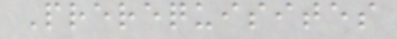Prerequisites
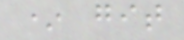* git
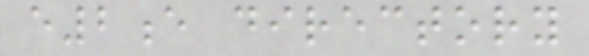e2e directory
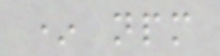* npm
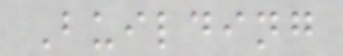Building
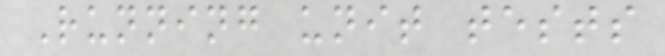Running unit tests
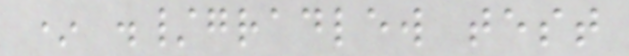* ./gradlew test
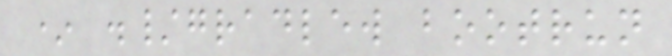* ./gradlew bootrun
